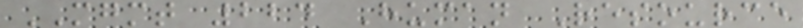MGMT 224 Human Resource
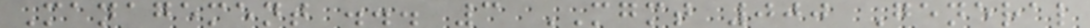Management ... 3 MGMT 000 General
